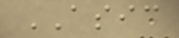ASIC
